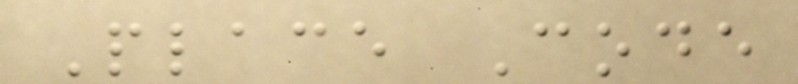Place Code
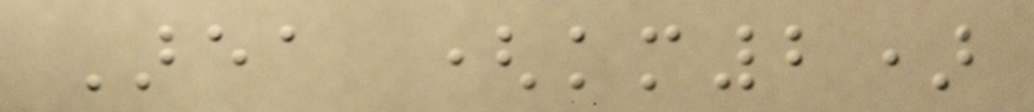Area (km2)
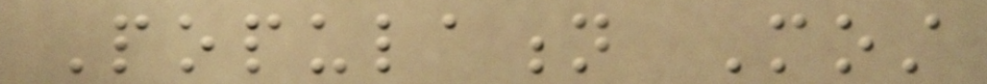Population Most
